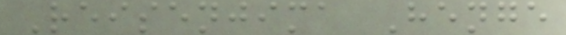Reisenjima Henge
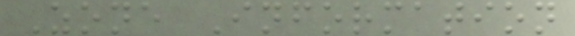Zone Information
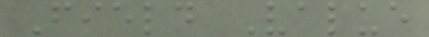Field Value
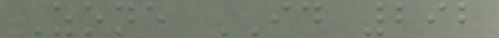Zone ID 292
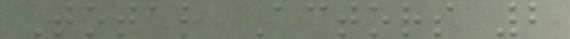Total Actors 2
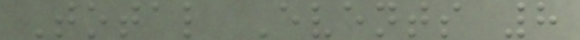Total Events 8
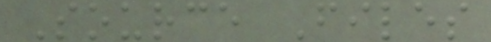Source Files
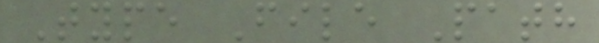Type File Path
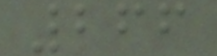266
